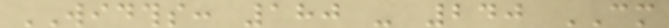WIDTHS: 180 - 240 CM
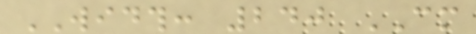WIDTH: 240 CM
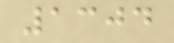1304
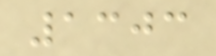1303
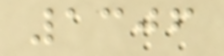1306
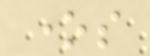ones
